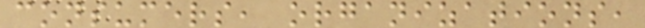consumers, organizations,
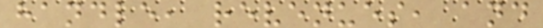handle, revenues, and
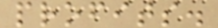profits.
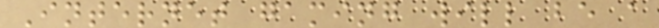Internet gaming will be a
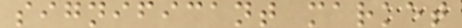significant market
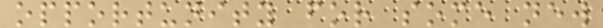opportunity for some new
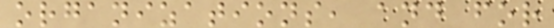organizations, and for
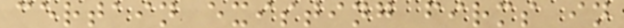certain existing firms in
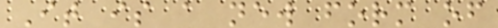It is a new form of
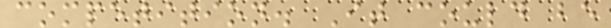competition. It could be
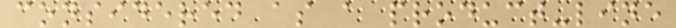considered as a product-line
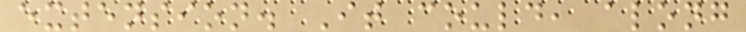extension. It could, along
